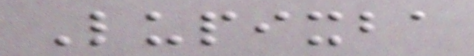Lupixba
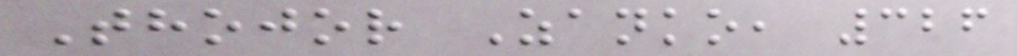Thojor Zanko, 326
